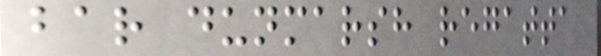bar dunmarsh regatta
